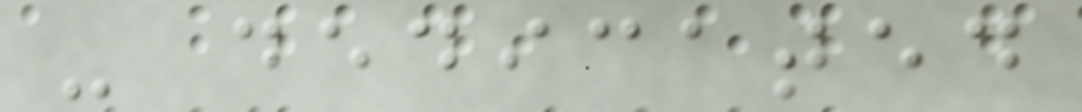- dedicated
